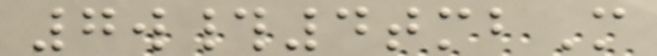7w#4tmbM
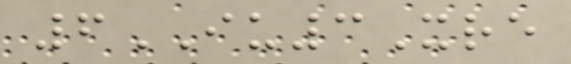6IU3Xre
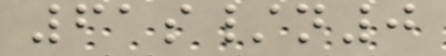61s/n0
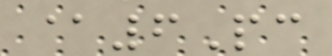@6Pc
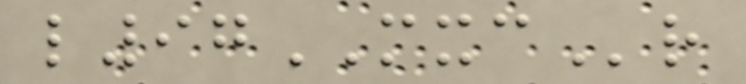l97MXCr
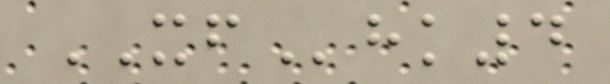XFhk4
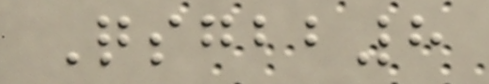Qsgbb8
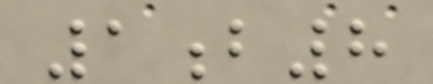1b8
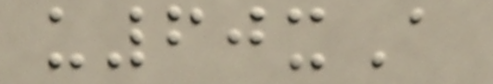u60xA
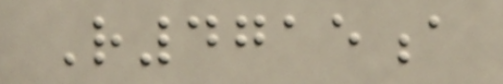R4715a
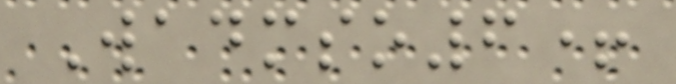Wadmso6+
